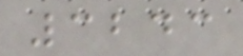3243
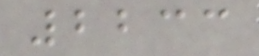2233
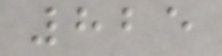825
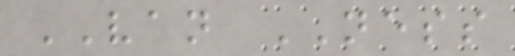VAN NESS
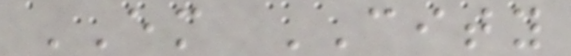EM CITY
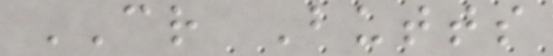CR Butts
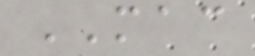MAC
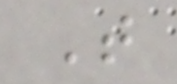T
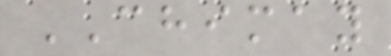CHIMAY
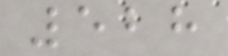528
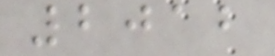2012
